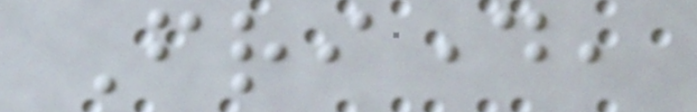Friday,
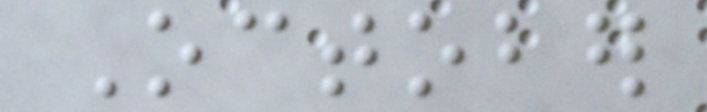October
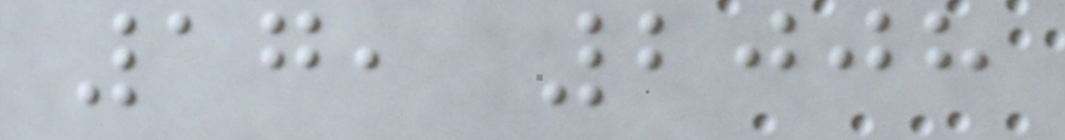17, 2008
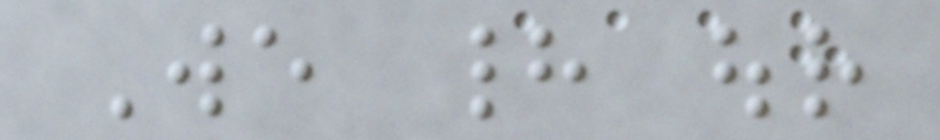We had our
